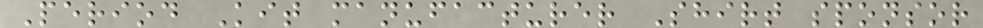Period Kit manufacturer Shirt sponsor
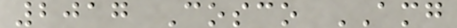2017 Cosco AMG
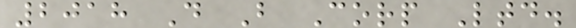2018 D B Corp Ltd.
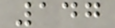147
